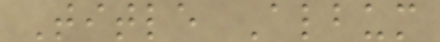Title Album
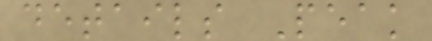details Peak
